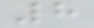8
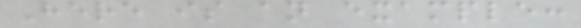Here is an example:
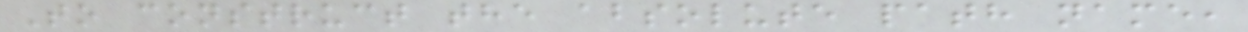To construct the absolute path name,
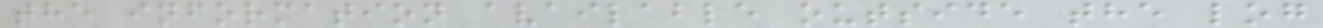the information available outside the log
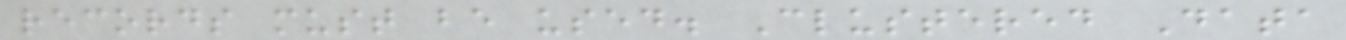records must be used. Clustered Data
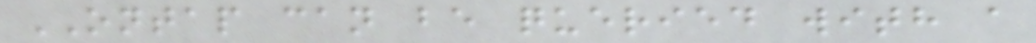ONTAP can be queried with a
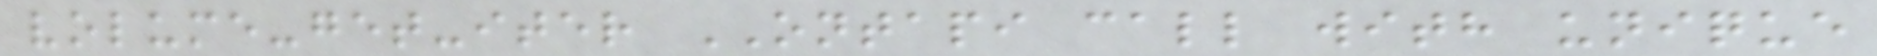volume-get-iter ONTAPI call with unique
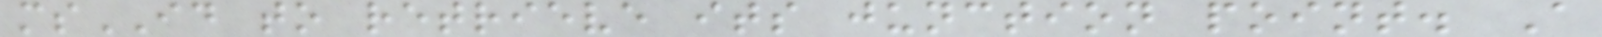msID to retrieve its junction point. A
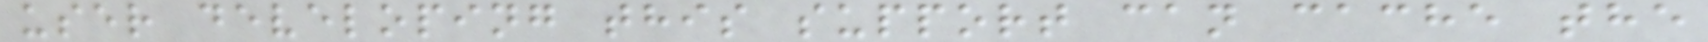user developing this support can cache the
